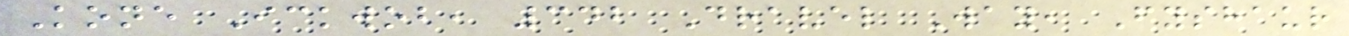Kone Ickwob, 342 Dravel Way, Fyshaur
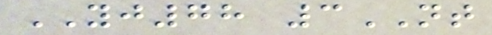YJ78 3NT
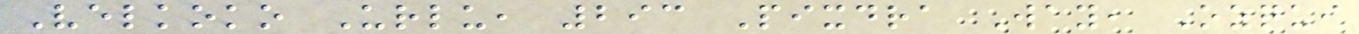Velkoko Urlu, 293 Pixdra Way, Ozqui
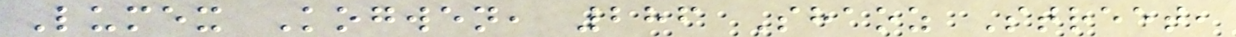Lumex Kogwen, 286 Shaoz Street,
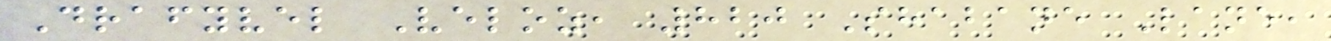Drafyvel Veloz, 820 Shabane Lane,
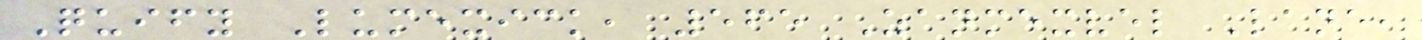Quify Lumexick, 565 Zanmexvel Lane,
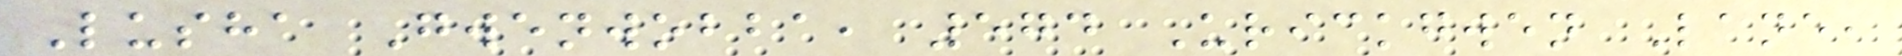Lusha Gwenwobba, 574 Urickgwen Lane,
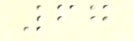67
